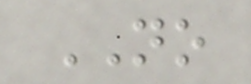NO
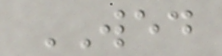WED
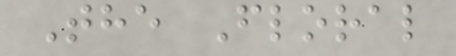The Floral
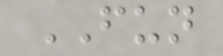FUN
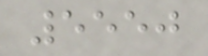5550
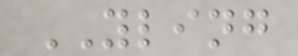YLING
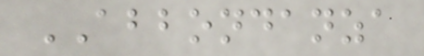ABBONDANZA
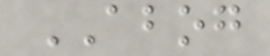ABOG
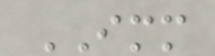IMM
